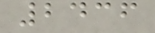2436
